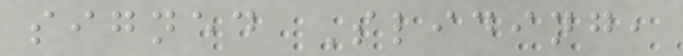signed Sliding,
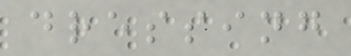dressing
